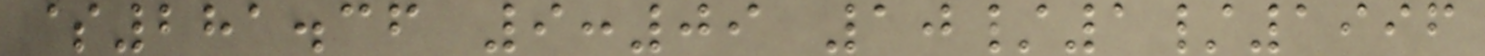$281.36 9:09 10/1/1996
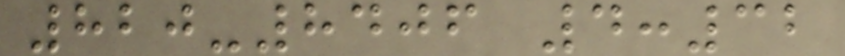820-8406 4:32
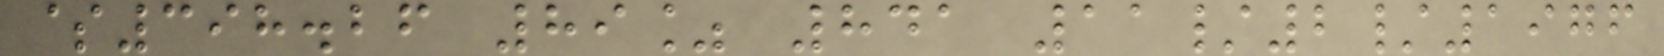$398.26 89% 841 11/2/1976
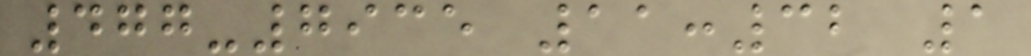477-7935 11:32 1
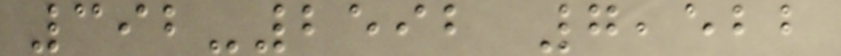392-2592 7,522
